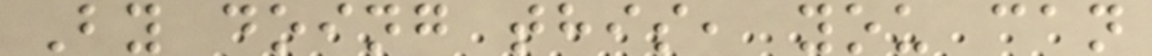By doing this, you can
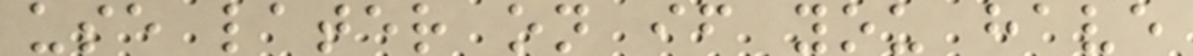use later on if you have
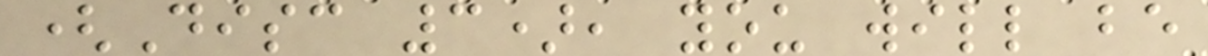(Disc 3), you will be
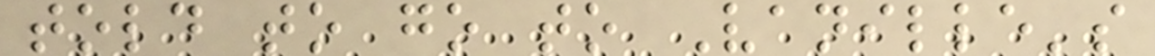told to go to Vanille's
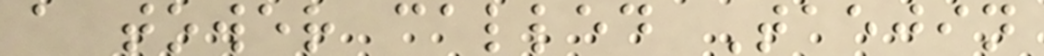a tower called Taejin
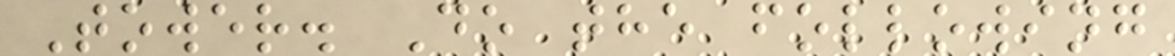Tower. Do the following
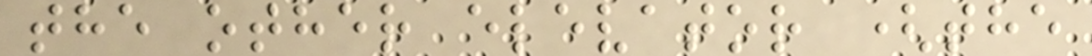the other elevator (the
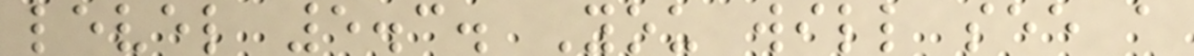level 5.3. You will see a
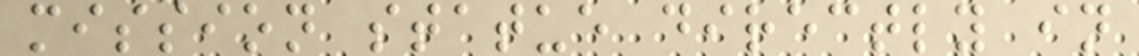mission statue directly in
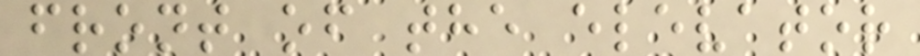front of the elevator
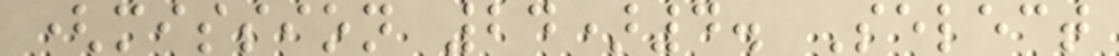(mission 24)4. Select
